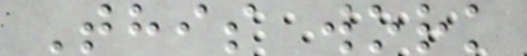This work
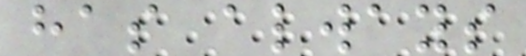has always
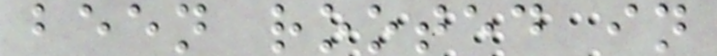been rooted in
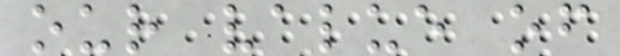our value of
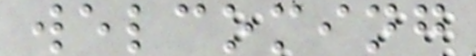welcoming
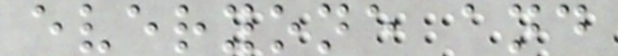everyone and
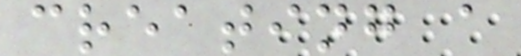creating a
